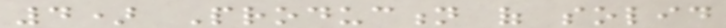4) Production of solid
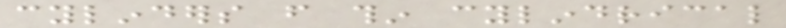cylinders from thin cylindrical
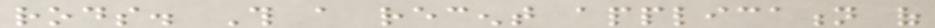rods. This a recent application of
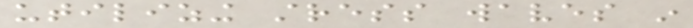utilizing stress waves in
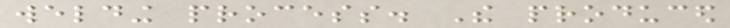welding process. The produced
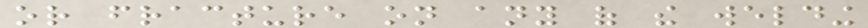or fracture on any of the welding
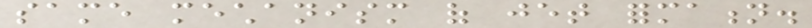same mechanism of jet formation.
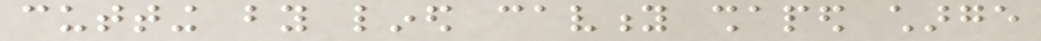cutting by lined cavity shaped charge
